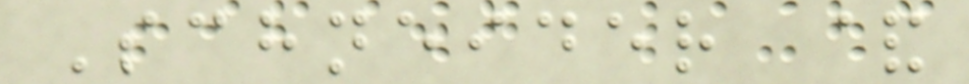Schneider &
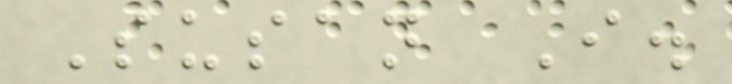Susan I.
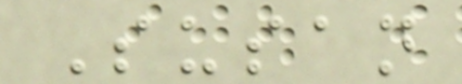Susan
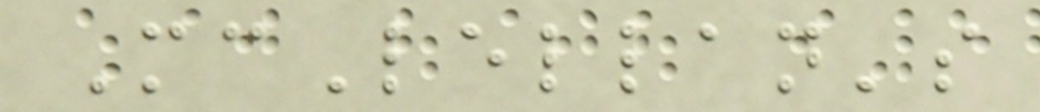McLellan's
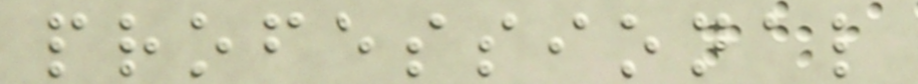professional
